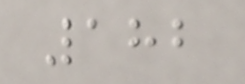182
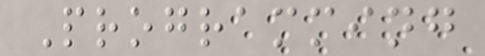Programming
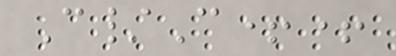C/C++
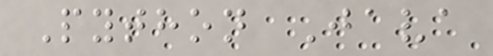Python Java
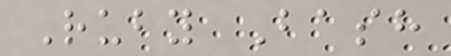Ruby Bash
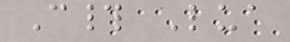C# Lua
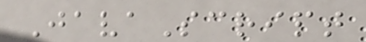JavaScript
